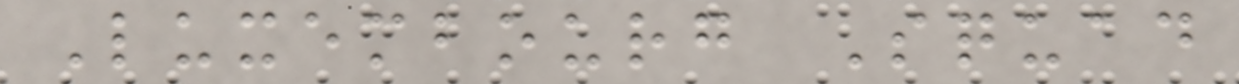Luxembourg Squad
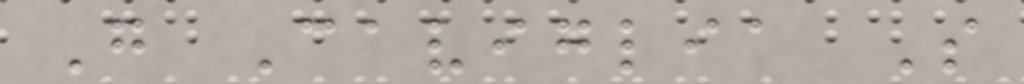G Caviglia S
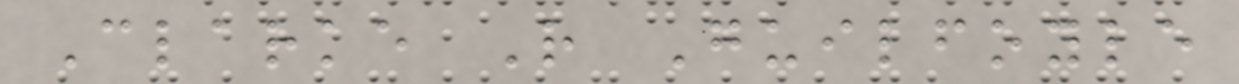Clarke R Guilfoyle
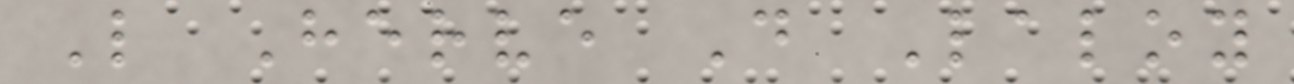L Herve D Laloy
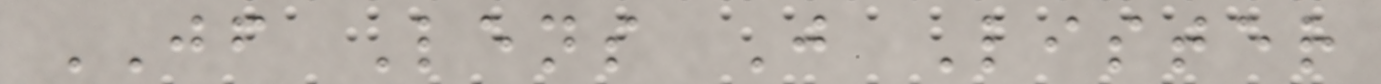JF Lens J Lister
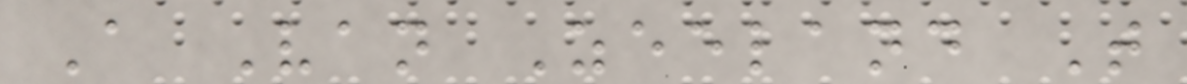A Van Zeeland T
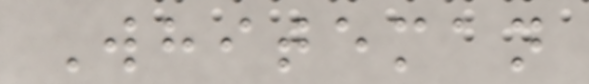Whiteman
